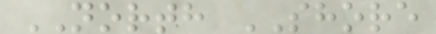NORTH SHORE
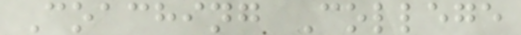Coaching College
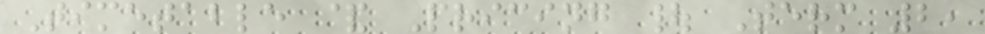Timetable & Pricing | Term 2,
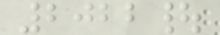2022|
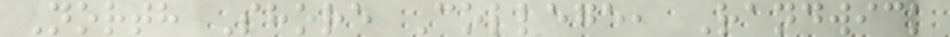North Shore College, Randwick
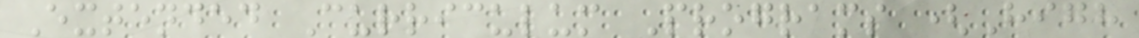Extended Curriculum Programs (High
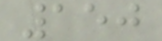150
